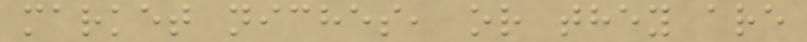market niches, or they are
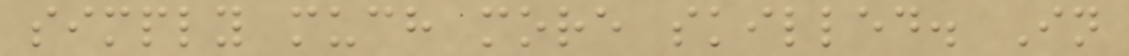simply much more skilled. In
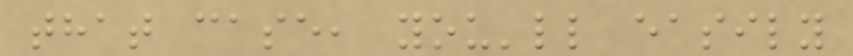that case, you'll easily
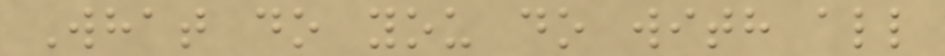What do you do with all
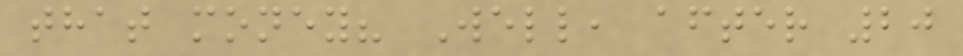that money? Well, after 20
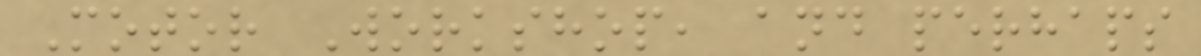Motor Workshop, and perhaps
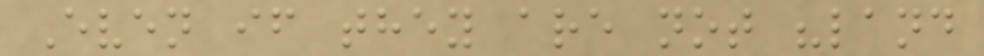Even if they are not "land
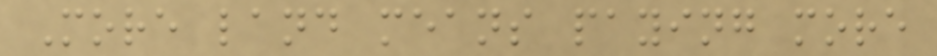More land means paying more
